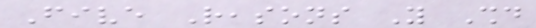Five Reasons You Should
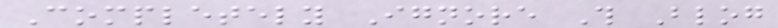Completely Ignore This Blog
